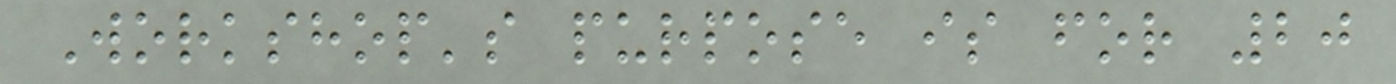Workshop's purpose is for 20
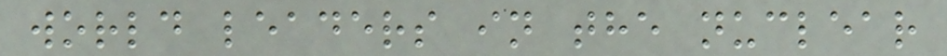world leaders in the nuclear
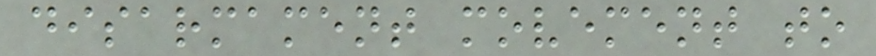disarmament movement to
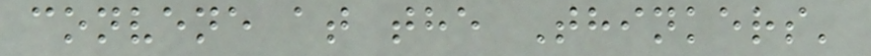convene at the Thinkers'
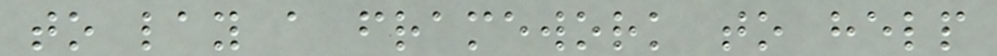to lay a framework to help
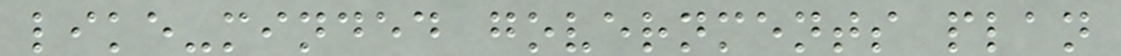like-minded governments plan
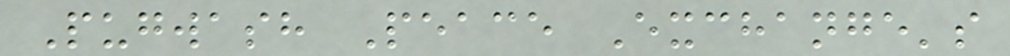Pugwash Peace Exchange's
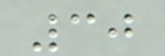30
